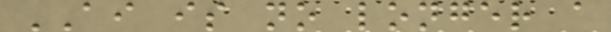AI is no longer a
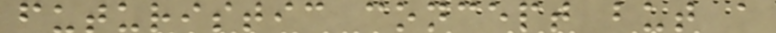futuristic concept but a
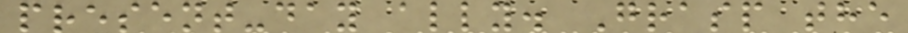present-day ally. Grasp the
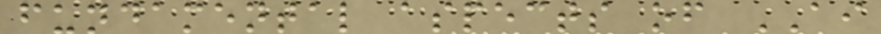fundamental aspects of AI
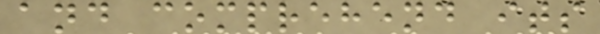and comprehend its
